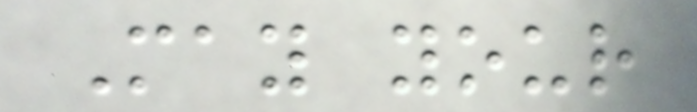May your
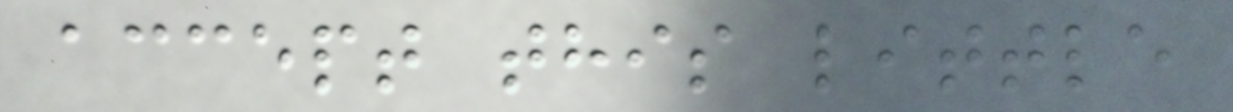accept this little
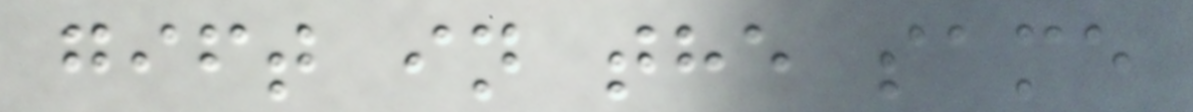gift in the same
